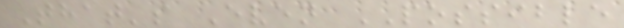That's Even POSSIBLE
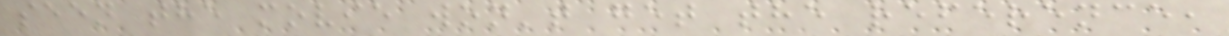seen the movie won't get the reference,
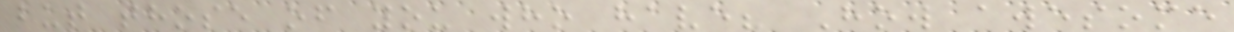but those of you who have? How awesome
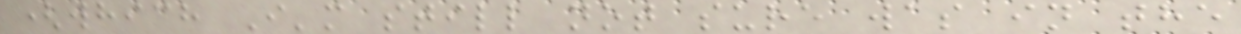(which I'm still not sure was in the
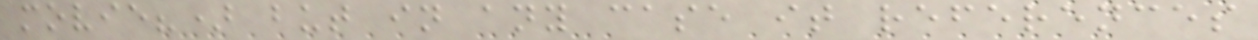movie?) but in any case it references
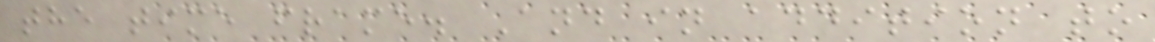the time frame. And in addition to
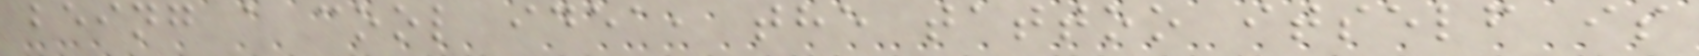being a cool idea, the tattoo itself is
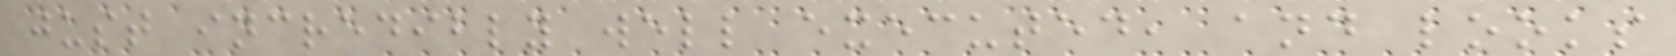just incredibly well executed, and looks
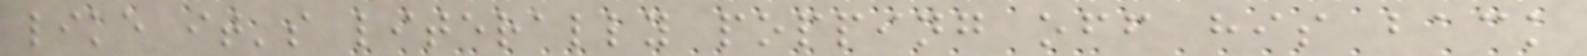like it's literally popping off his back
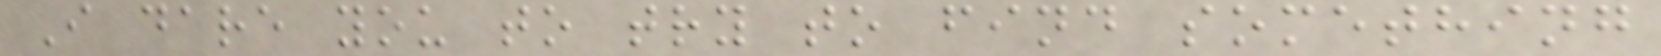I dare you to try to find something
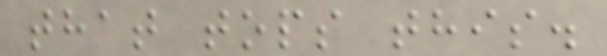that tops this.
